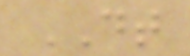DT
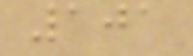101
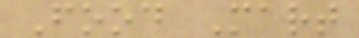Food Mart
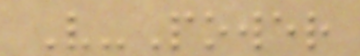V-Power
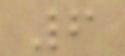6
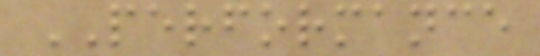PERFORMANCE
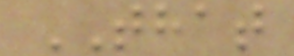THAT
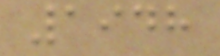1948
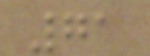71
